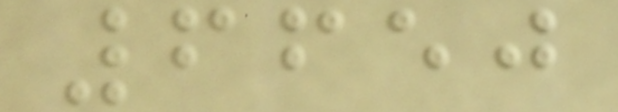6650
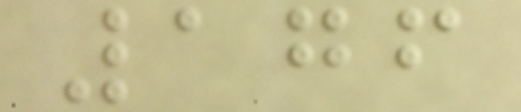176
